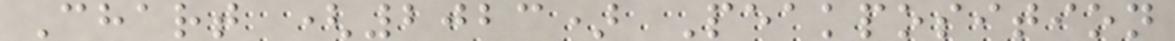Chart (2023) Peakposition
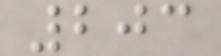203
